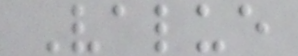Value
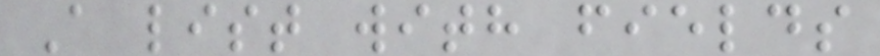A list with fields
